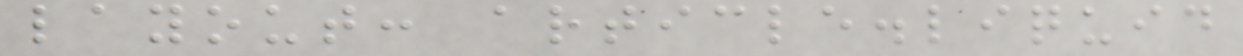layout: article.liquid
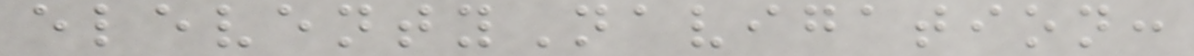eleventyNavigation:
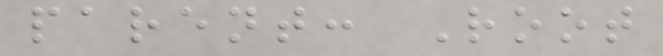parent: Root
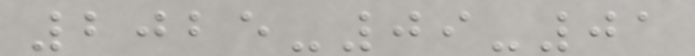2025-09-01
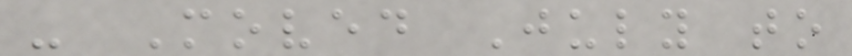- Moved July to
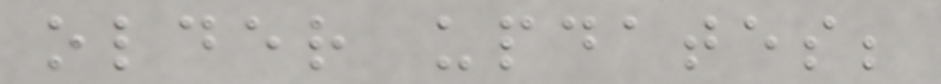older updates;
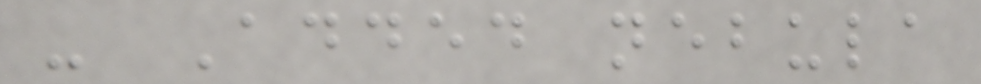- Added nebula
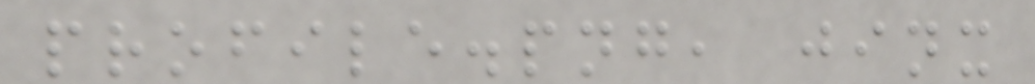profile.png, jinx
